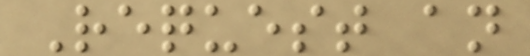Request an
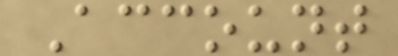Account
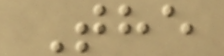The
